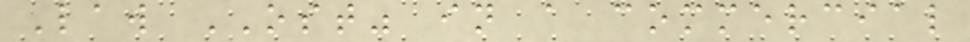Law OST" in a commercial
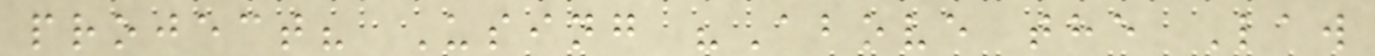project? Using "Above the Law
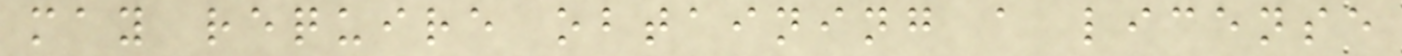may require obtaining a license
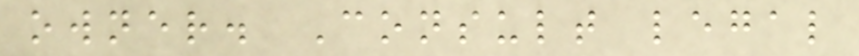owner. Consult legal
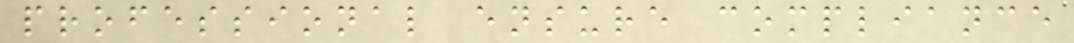professional ensure compliance
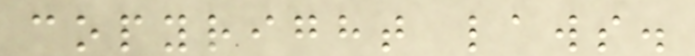copyright laws.
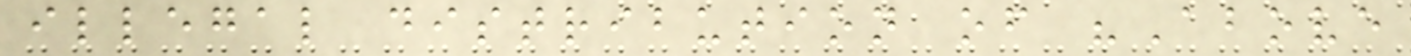illegal distribution of "Above
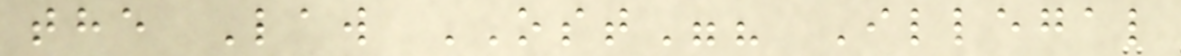the Law OST"? Illegal
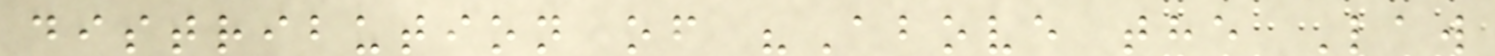distribution of "Above the Law
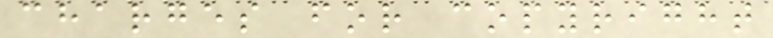charges for copyright
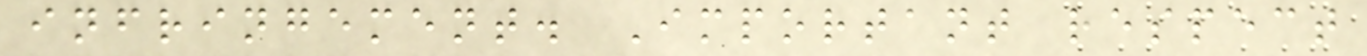infringement. Important respect
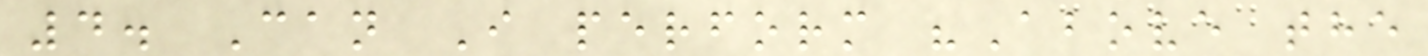4. Can I perform "Above the
